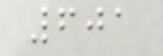601
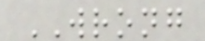WRONG
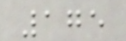175
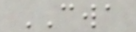CWA
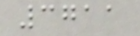3711
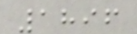1896
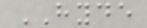HYDE
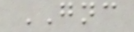GNC
